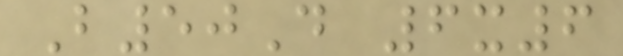B50D 6x6
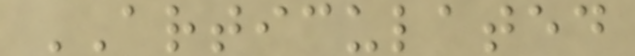ARTICULATED
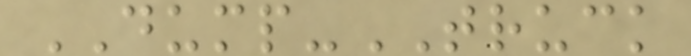DUMP-TRUCK
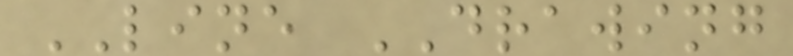LINE DRAWING
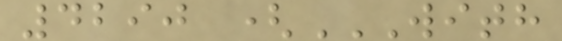4290 (WITH
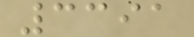3391
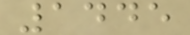1445
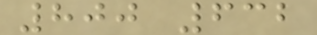800 632
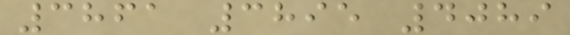3861 3895 4089
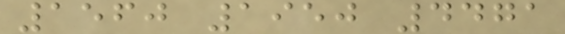1560 1950 4471
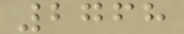2768
